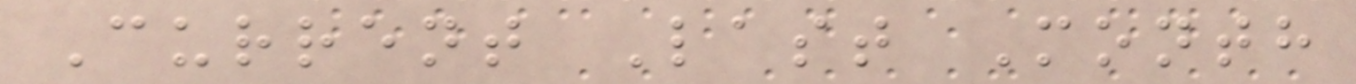Current Last Month
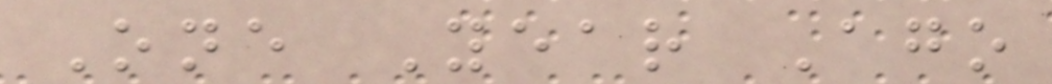One Year Ago
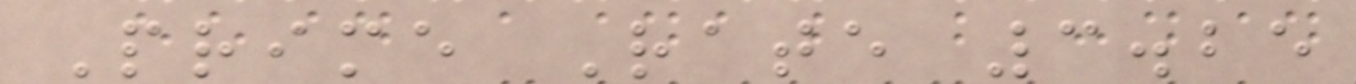Prime Rate 3.25
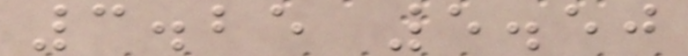3.25 5.50
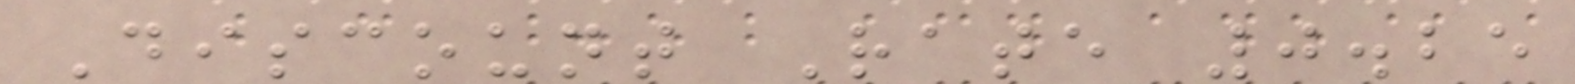Discount Rate 0.25
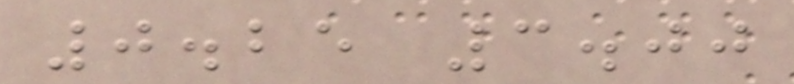0.25 3.00
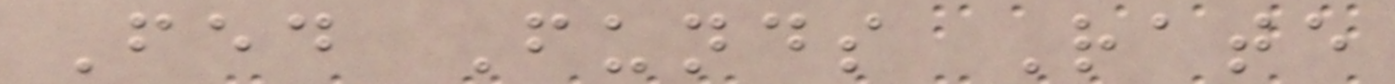Fed Funds Rate
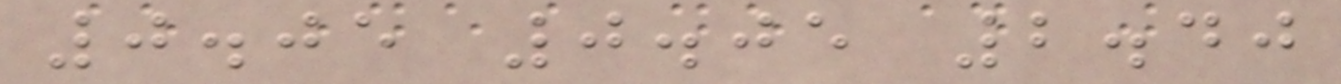0.05 0.05 2.40
